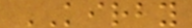KIRBY
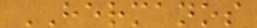HERMANOS
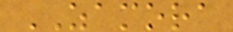ZAMORA
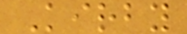Kirby
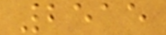2515
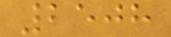2508
